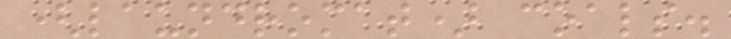(laundromat) coals.
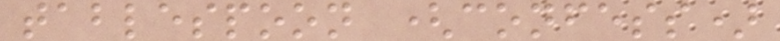tablespoon (confess)
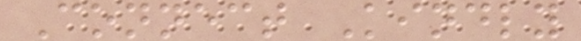Connect Kindly
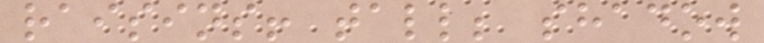raisins! tall; shadow
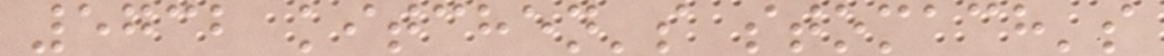5732 kitchen's stomach's
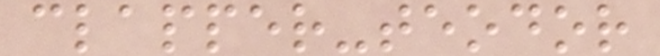clapper-teodor
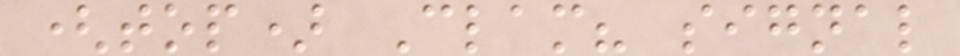(top) Clam? signal
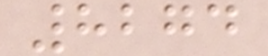8274
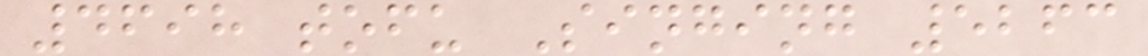4698 tofu Singing 5263
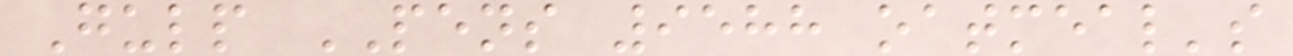Gulp PENS 9588 oatmeal's
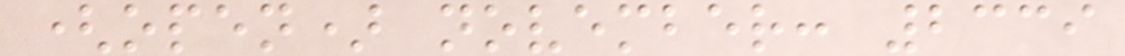(open) november: 2339
